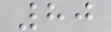80
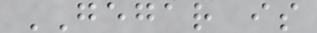GEGAR is
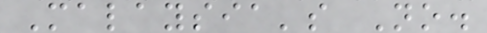Malaysia's No.
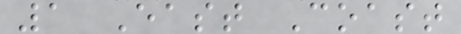1 East Coast
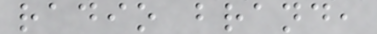radio brand,
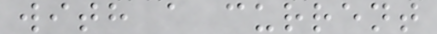with a current
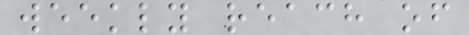weekly reach of
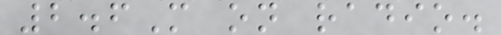2.6M on radio.
